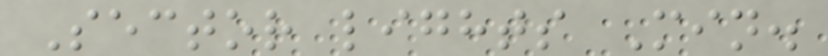Sector lights Min.
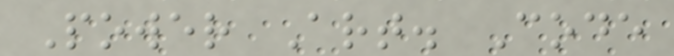Power Art. Code
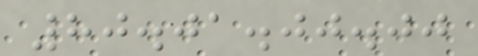80.01.00.00
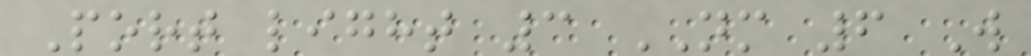Port light 3 NM 6 W
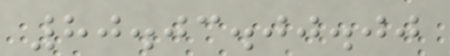80.03.00.00
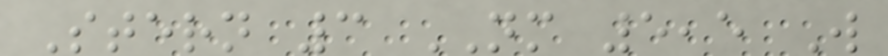Stern 3 NM 5,5 W
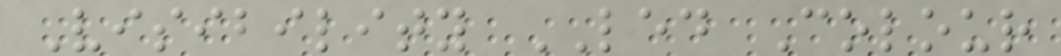Visibility LED Colour
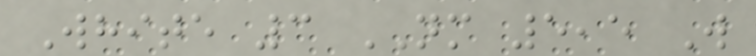White 3 NM 5,5 W
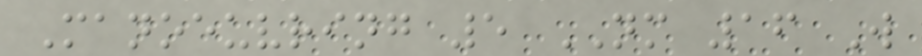Manoeuvring 5 NM 16 W
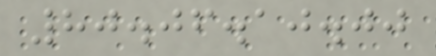80.06.10.00
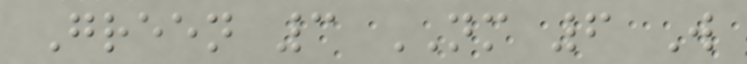Green 3 NM 6 W
